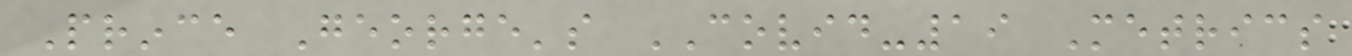Prince George's COVID-19 Metrics
